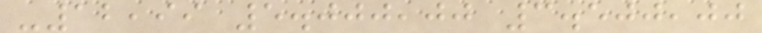-12,99 5.000,00 3.500,00
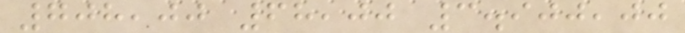708,00 68,00 3.900,00
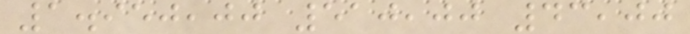1.950,00 510,00 43,00
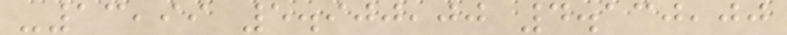-13,99 5.900,00 4.130,00
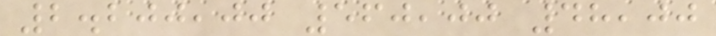2.200,00 560,00 48,00
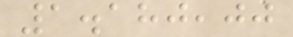1.180,00
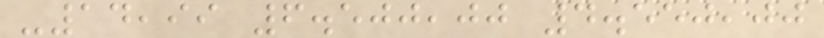-14,99 6.500,00 4.550,00
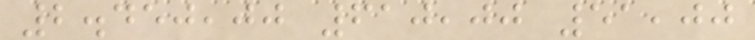2.450,00 610,00 51,00
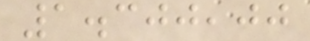1.300,00
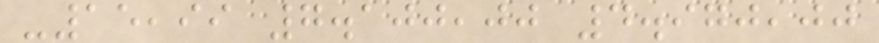-15,99 7.100,00 4.970,00
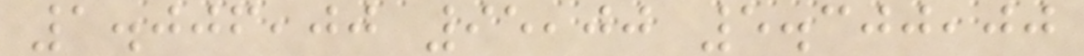1.006,00 95,00 5.300,00
